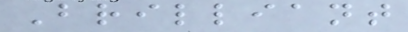Brilliant
